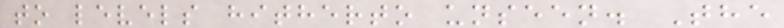to levels hitherto unseen. The
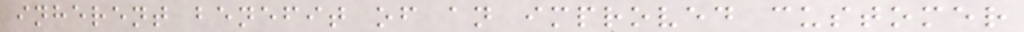inherent benefit of an improved customer
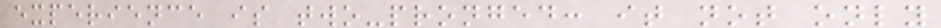experience is two-pronged: it not only
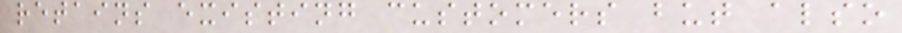retains existing customers but also
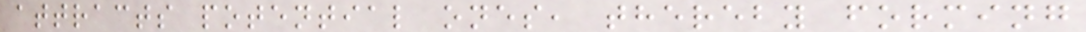attracts potential ones, thereby forming
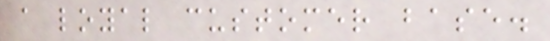a loyal customer base.
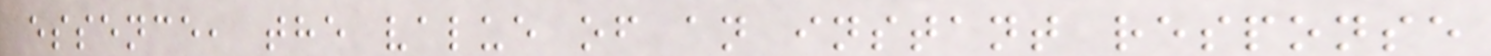essence, the value of an instant response
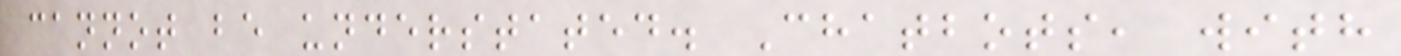cannot be understated. Chatbots, with
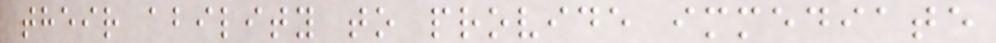their ability to provide immediate
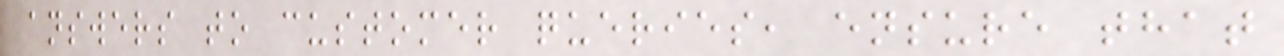answers to customer queries, ensure that
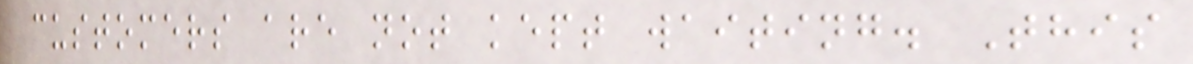customers are not kept waiting. This
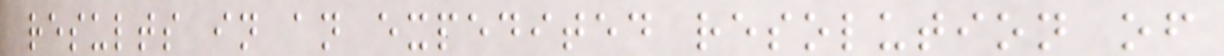results in an expedited resolution of
